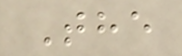The
